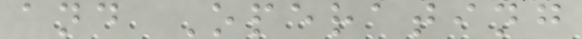and Operating
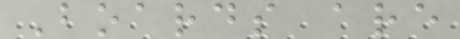Boards are
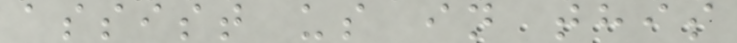assist us in this
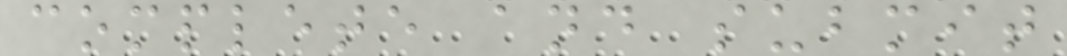complete and submit
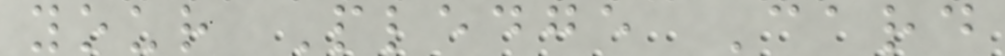your Pledge Card
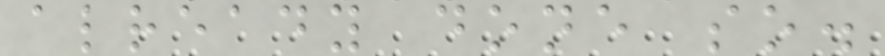already done so.
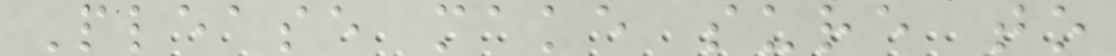Please make sure to
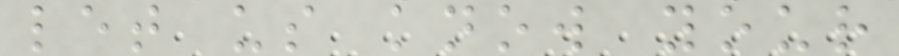let us know your
